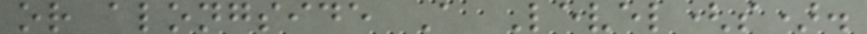or alongside A Level(s).
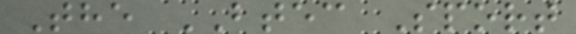The BTEC Sport
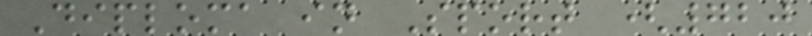Diploma in Sport (720
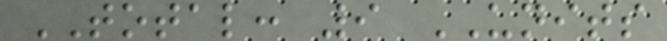TOTAL: 9 UNITS
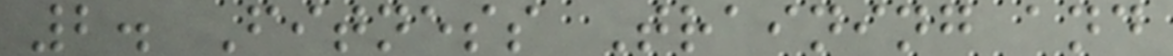2. Fitness Training and
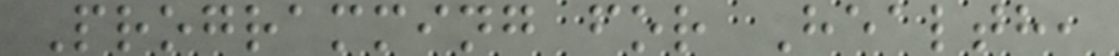Programming for Health,
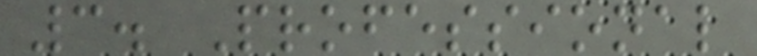3. Professional
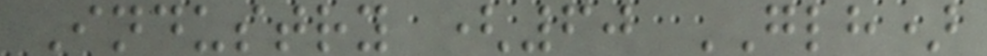Industry (60 GLH)
